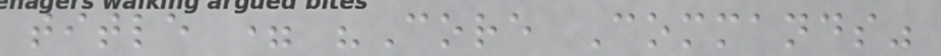title = "Core Commands"
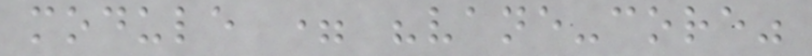module = "vane-core"
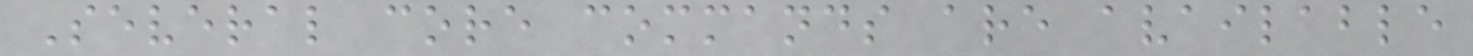Several core commands are available
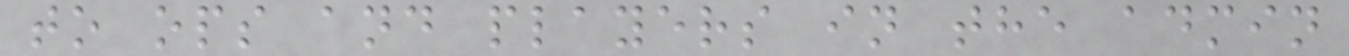to ops and players in the admin
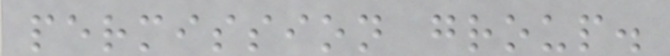permission group.
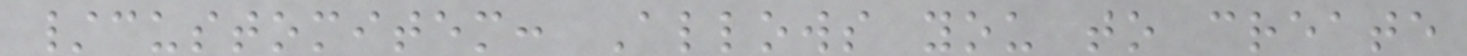/customitem: Allows you to create
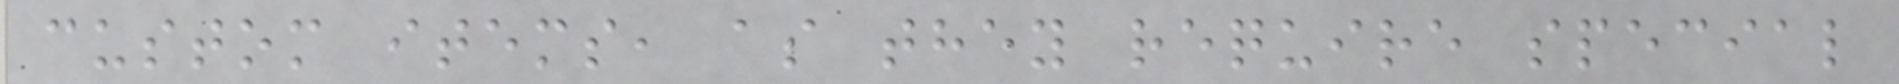custom items, as they require special
